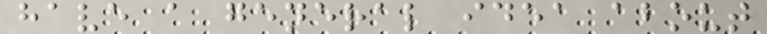have a general idea about
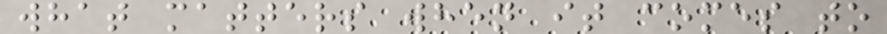what matters when it comes to
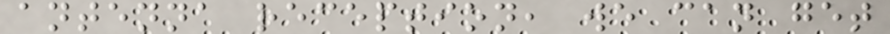antenna reception, we can get
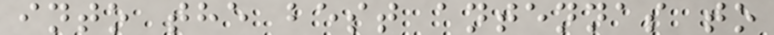into the best antennas to
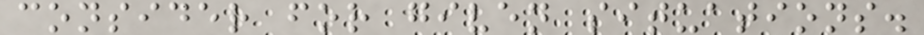consider for given situations.
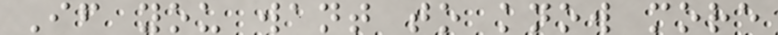If you want to know more
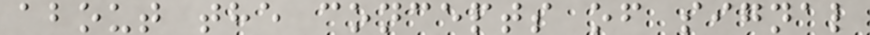about the concepts of signal
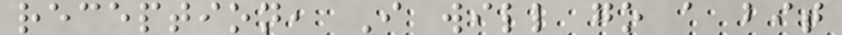reception, I will go a bit
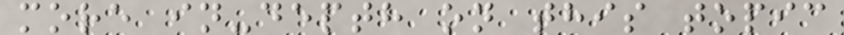more in-depth on this topic
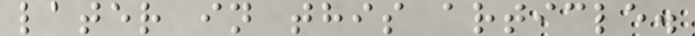later in this article.
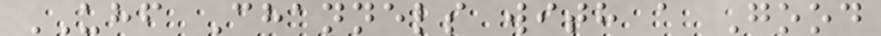UHF Channels with a Good
